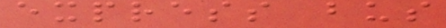express bus
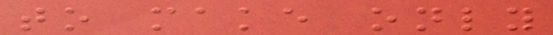to make only
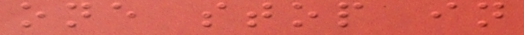one stop in
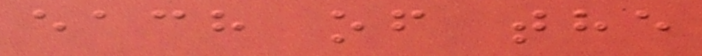each of the
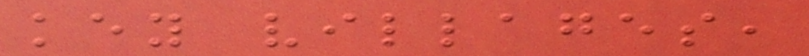key villages,
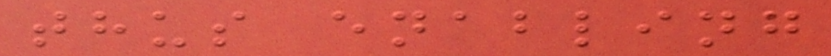thus enabling
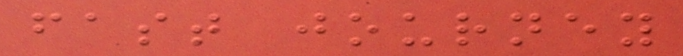fast journey
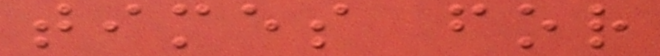times for
